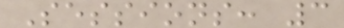Sessions: 3
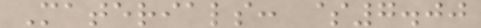Materials: $7.00
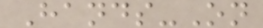Hands-On
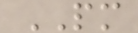PM
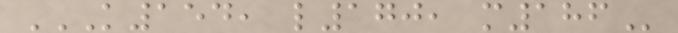K154, L170, M186
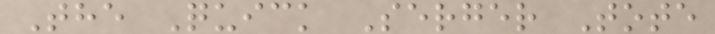The Quick Serger Tote
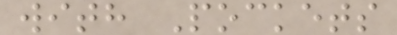with Pockets
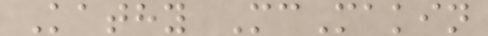Kathy McMakin
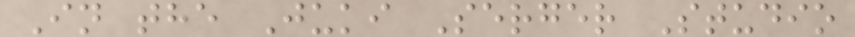In the Juki Serger Studio
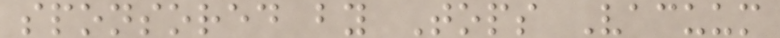sponsored by Tops Vacuum
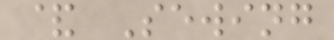& Sewing
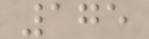175
